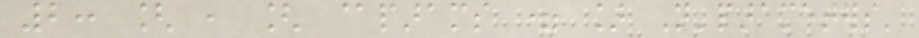2: [ , [ @params = ] N'parameters'
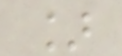]
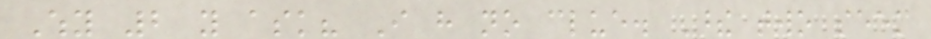Why 2 you ask? I have no clue. These two seem
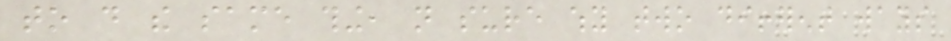to do the same thing, not sure why two different ways
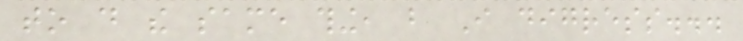to do the same thing, but I digress...
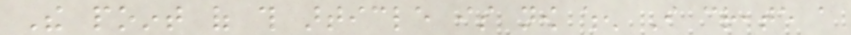The point of this article is now when I create a
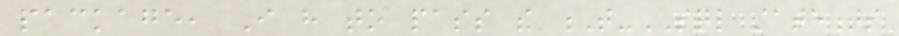package, I have to pass the T-SQL statements
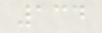134
